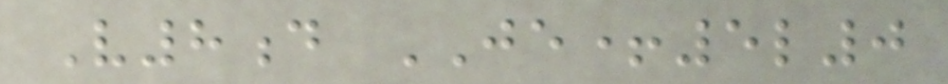V8d JE+5l0
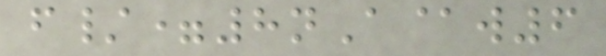f/=8nA@w6
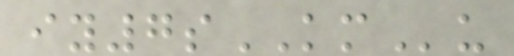iy7sKMu
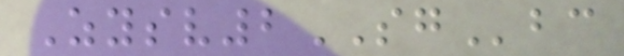Zysv2SGbc
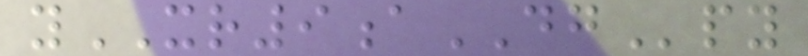yXR9aDGpy
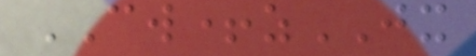CW+zJX
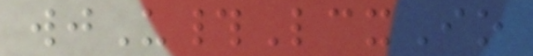wjU#LcxIo
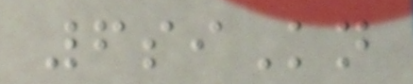6siKn
